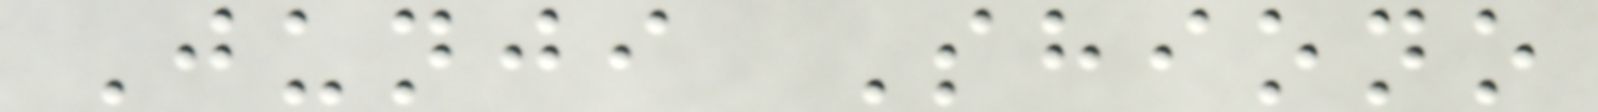Junji Shiono
